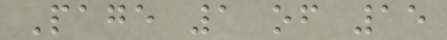Page 1 of 15
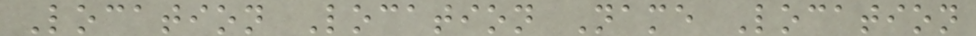Location Location Name Location
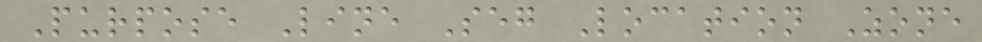Purpose Line Seg Location Zone
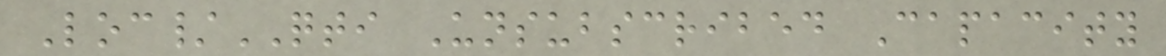Loc/QTI Unsubscribed Capacity
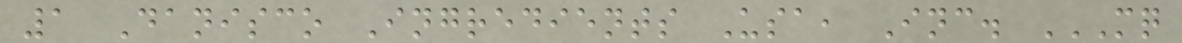1 Danisco Ingredients Usa, Inc. MQ
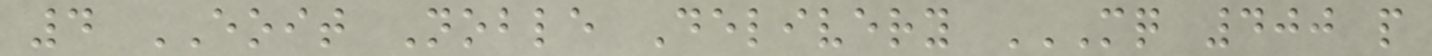4 EOIT Noble Delivery MQ 400 P
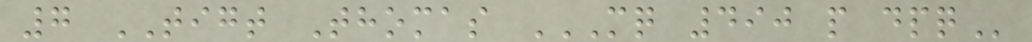7 TIGT Thomas MQ 490 P DPQ
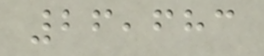26,683
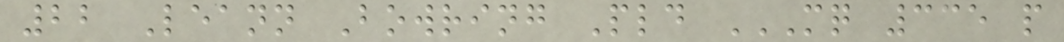22 Leann Bowring Pld MQ 335 P
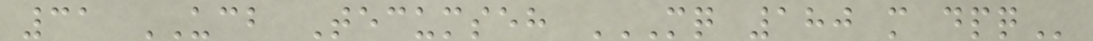31 UCB Tecumseh MQ 180 M DPQ
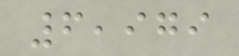6,979
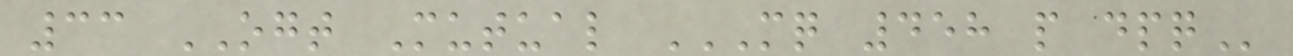33 OGT Mutual MQ 458 P DPQ
